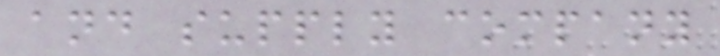and supply company
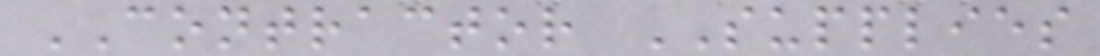CONTRACTOR SUPPLIES
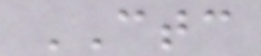CTC
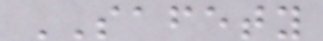SAFETY
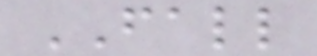FALL
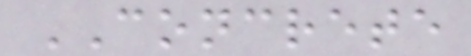CONCRETE
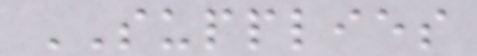SUPPLIES
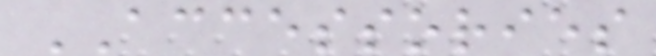ACCESSORIES
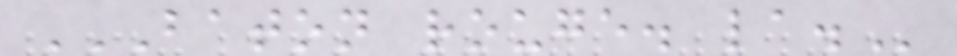BATON ROUGE. LA.
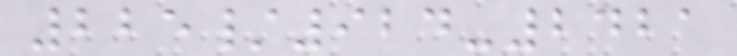225/924-2421
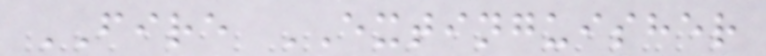FIRE EXTINGUISHER
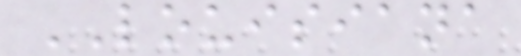LOUISIANA
